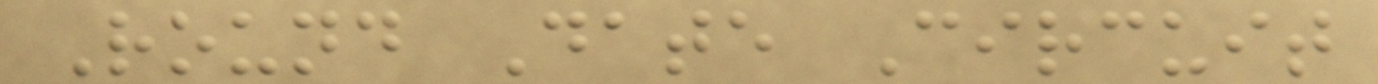Round Date Circuit
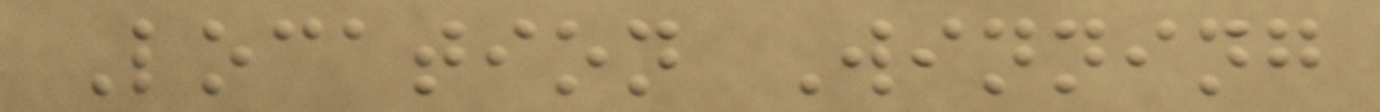Location Winning
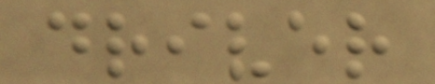driver
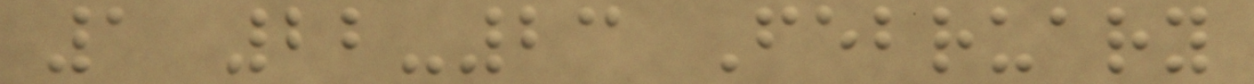1 22-23 February
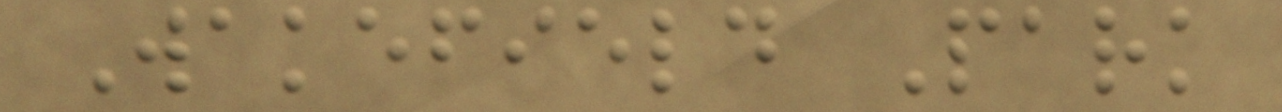Wakefield Park
